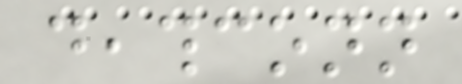deathconn
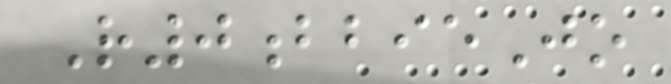R0bbieJo
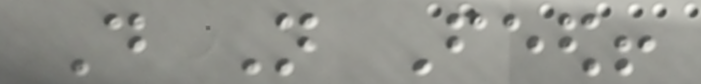Do Not Feed!
